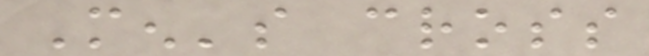Men's cross
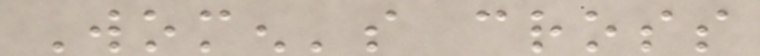Women's cross
